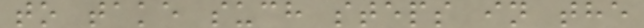to take such steps in the
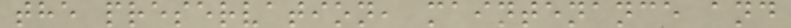the preservation, maintenance and
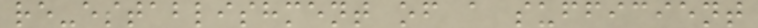re-establishment of a sufficient
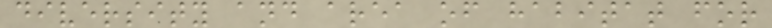diversity and area of habitat for
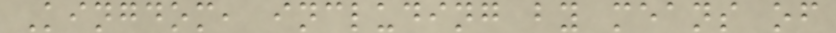Kingdom, including by means of
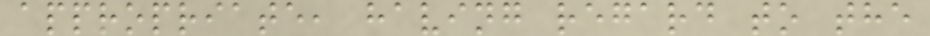appropriate, having regard to the
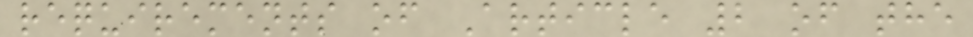requirements of Article 2 of the
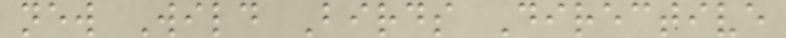new Wild Birds Directive
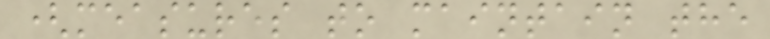(measures to maintain the
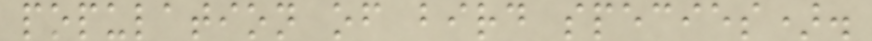population of bird species).
